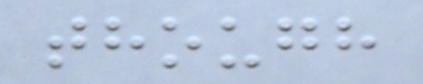though
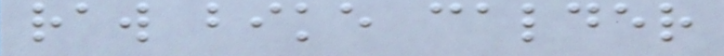raw bike calder
